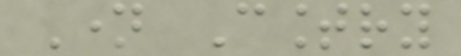Name Country
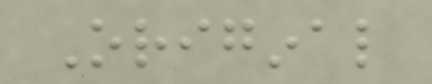Original
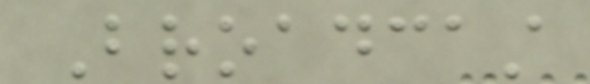Broadcast
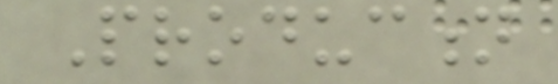Production
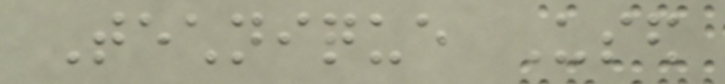Technique Used
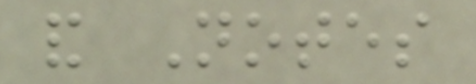and Notes
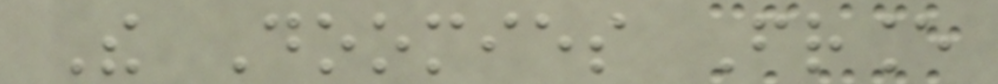The Doomies France
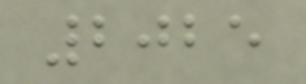2025
